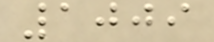1009
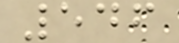546
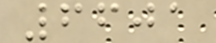6601
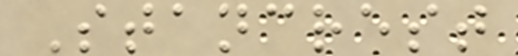Stancrest
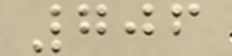706
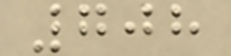708
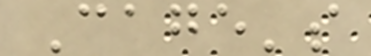Cage's
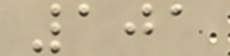101
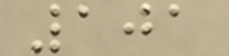101
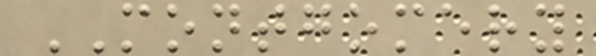MONTGOMERY
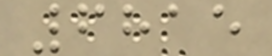6815
